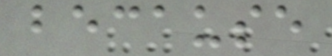because
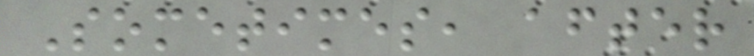Sometimes, after
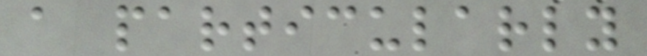a particularly
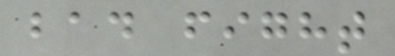bad fight
